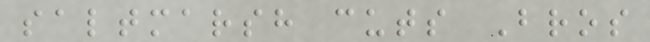saltmarsh cuts Bros
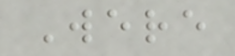Were
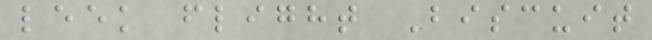leek flight Biscuit
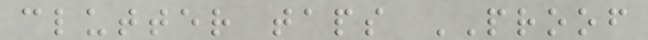clutter taps PROOF
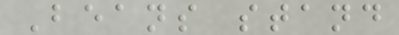Beans stand
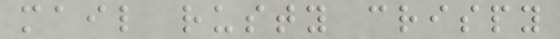mail rusty crispy
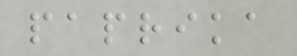paprika
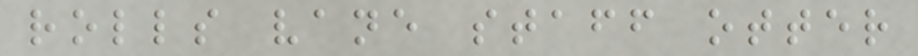rolls vane staff otter
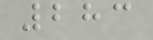283
